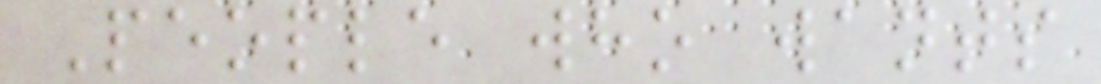People who wants
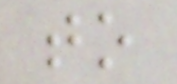to
